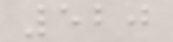520
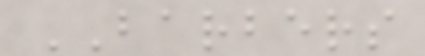BARBERS
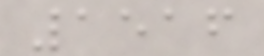1516
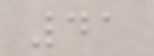41
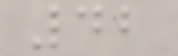42
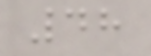48
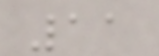11
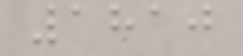1810
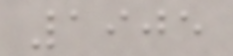1905
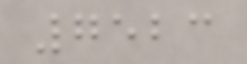7523
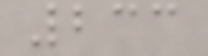233
